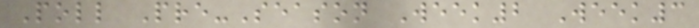Poll Pre-Season Week2 Week3
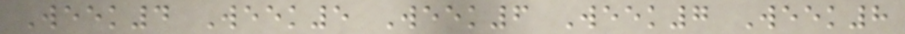Week4 Week5 Week6 Week7 Week8
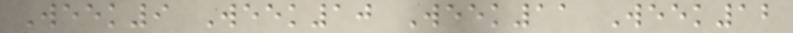Week9 Week10 Week11 Week12
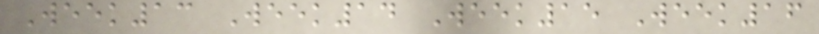Week13 Week14 Week15 Week16
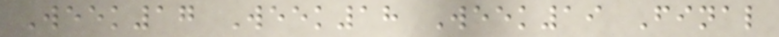Week17 Week18 Week19 Final
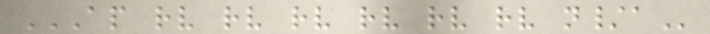AP RV RV RV RV RV RV N/A
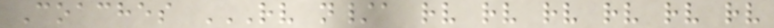Coaches RV N/A RV RV RV RV RV RV
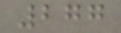277
